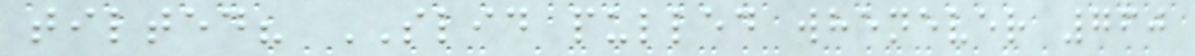tilted? SLID pulled whenever 760
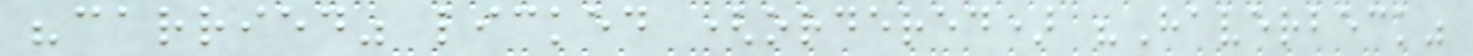"carried" licked (ordered) "Haverbeck"
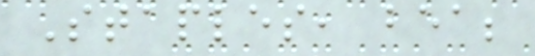Staples, bea;
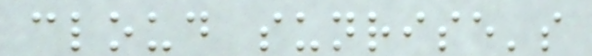cloud sunrise's
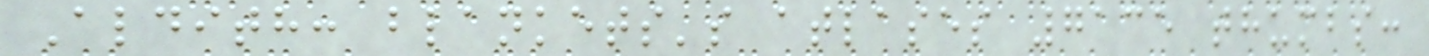Aldith: blankets's atlases 7135 thumbs:
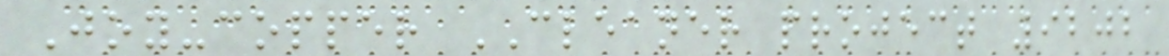Joy-copper CLEANER project 9202
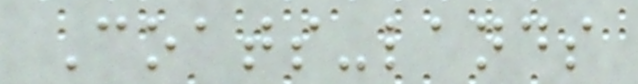Coats-lands
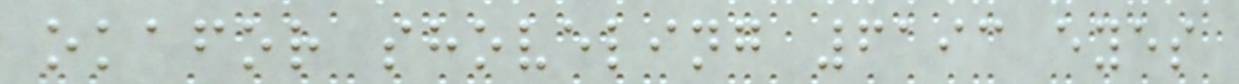okafor shoveling 6193 eyes
